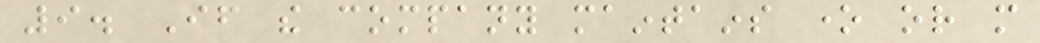9. If the company maintains one or more
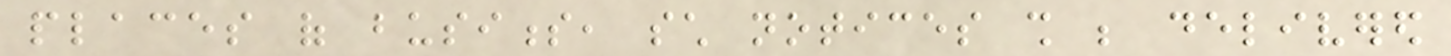places of business, such notices shall be delivered
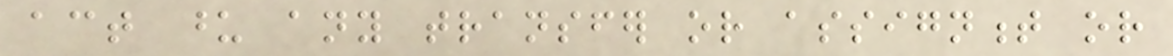act upon any transfer or assignment or
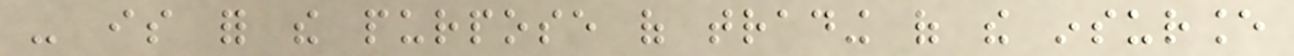- is for the purpose of trading of the insurance
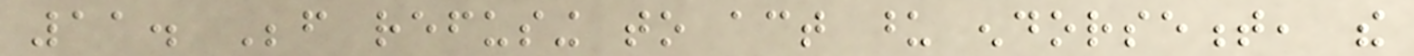11. Before refusing to act upon endorsement, the
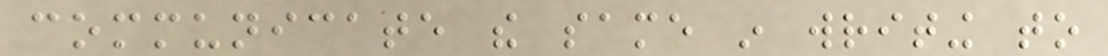communicate the same in writing to
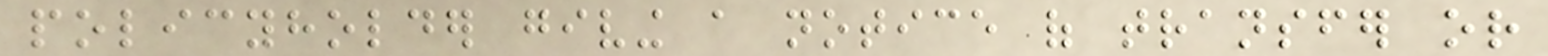policyholder giving a notice of transfer or
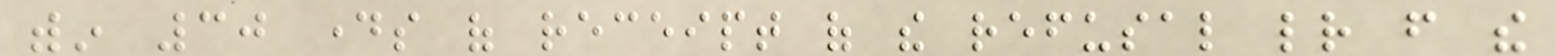within 30 days of receipt of the refusal letter from the
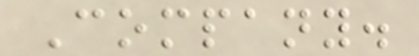Company.
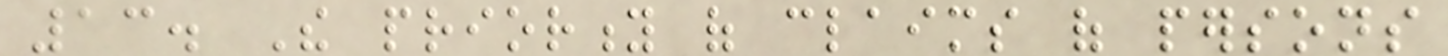13. The priority of claims of persons
